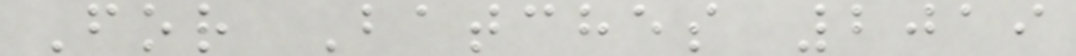For Batches 2019
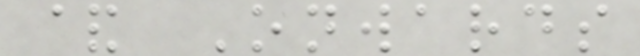& Onwards
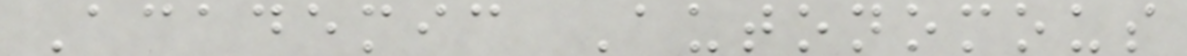Academic Autonomous
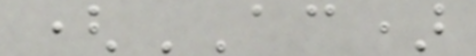(AC)
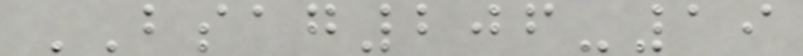BSAG206-19
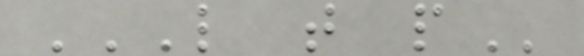L T P
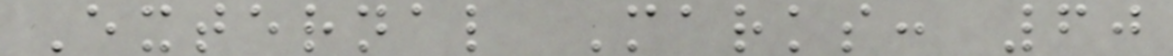External Marks: 60
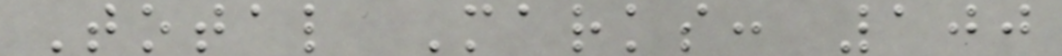Total Marks: 100
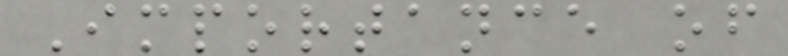Importance of
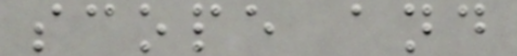scope and
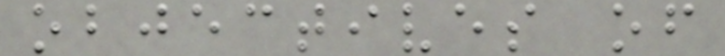objectives of
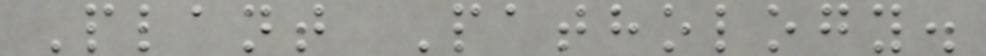Plant Pathology.
